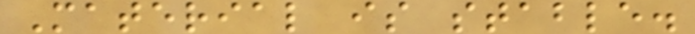Material is stable.
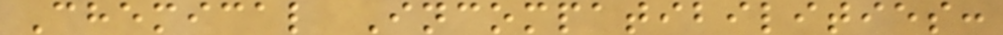Chemical Incompatibilities:
